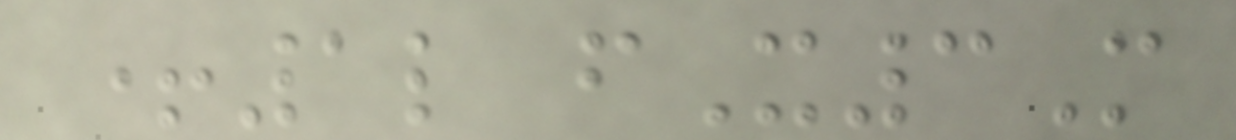+1l fX3M
